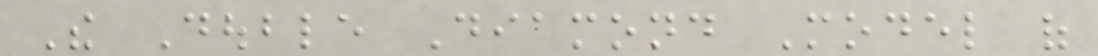The Double Diamond Model of
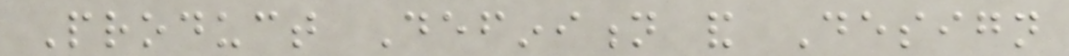Product Definition and Design
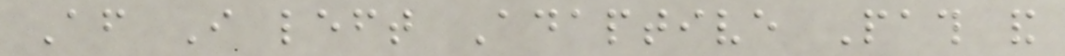After I left Adaptive Path and
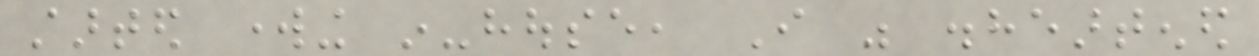started working in-house, I was disheartened
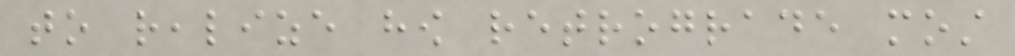to realize how retrograde most
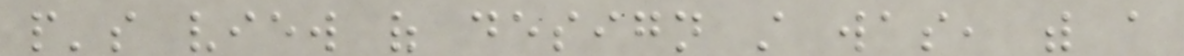people's view of design still was, with a
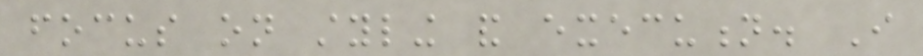focus on styling and execution. I
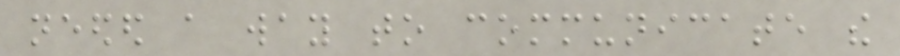needed a way to communicate the
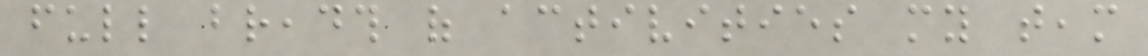full breadth of activities my team
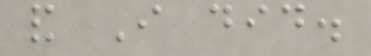and I did.
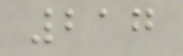217
